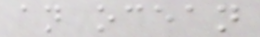an ocean
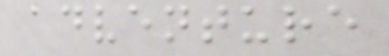adventure
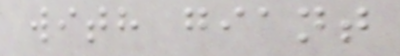with giant
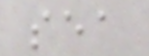sea
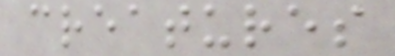creatures
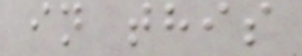in this
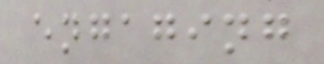engaging
